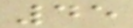45
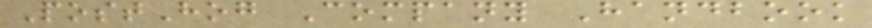PostHog Company Handbook
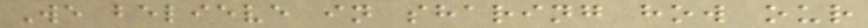We believe in sharing how our
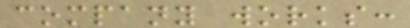company works:
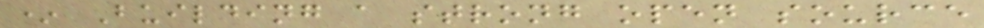* Building a strong open source
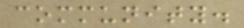community.
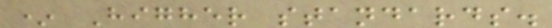* Higher standards.
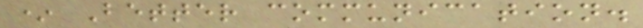* Better communication.
